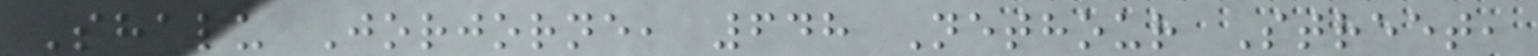Shalu Jorjorne, 648 Nethour Street,
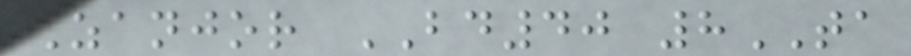Zanjor BD40 8TA
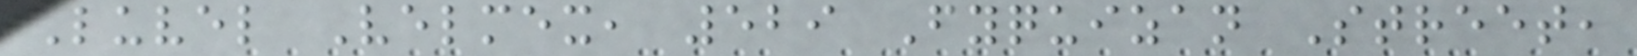Luvel Velmex, 529 Fyquizan Street,
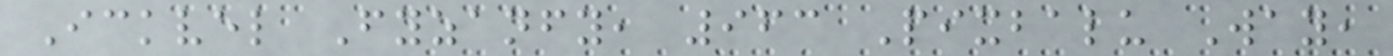Ickvel Fyzanfy, 963 Pixbalu Way,
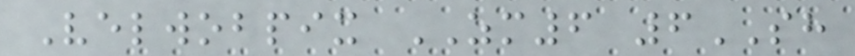Velwobpix ZM6 6SH
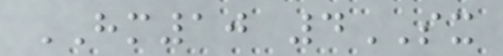HM10 4SX
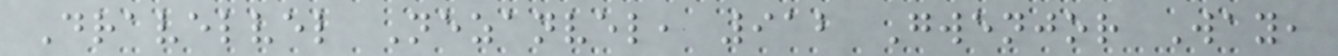Dravelvel Nezanvel, 912 Gwenjor Way,
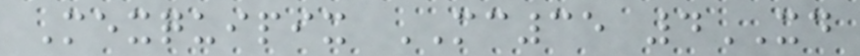Mexquipix MC35 4XD
